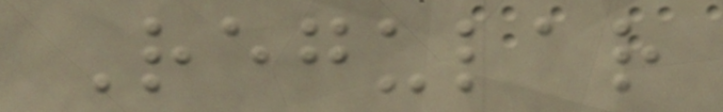Regular
